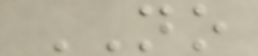NO
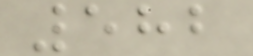582
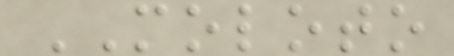MOLOTO
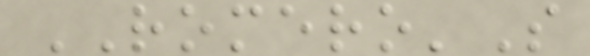ROMERO'S
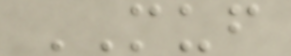MUF
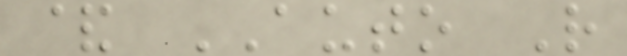& AUTO R
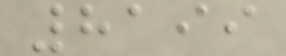8199
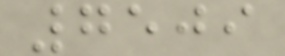7509
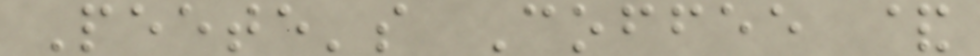Peete's Coffee &
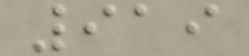919
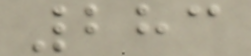283
